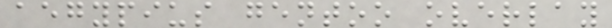aegypius gentoo overlay
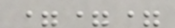===
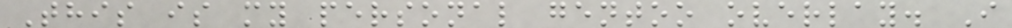This is my personal gentoo overlay. I
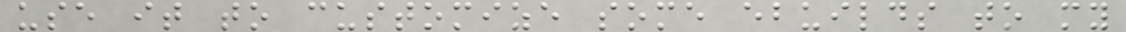use it to customize some ebuilds to my
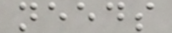needs
